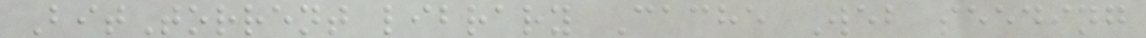BitTorrent library Cache Web seeding
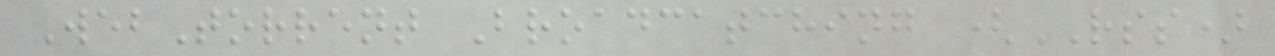WebTorrent Broadcatching (RSS)
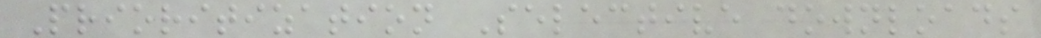Prioritization Selective downloads
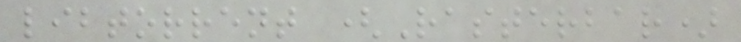libtorrent (Rasterbar)
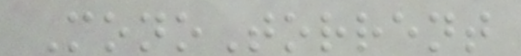MonoTorrent
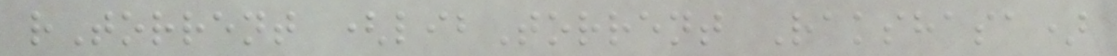rTorrent (libTorrent Rakshasa)
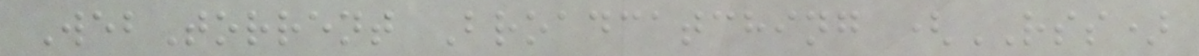WebTorrent Broadcatching (RSS)
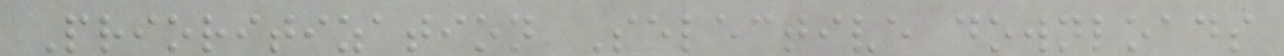Prioritization Selective downloads
